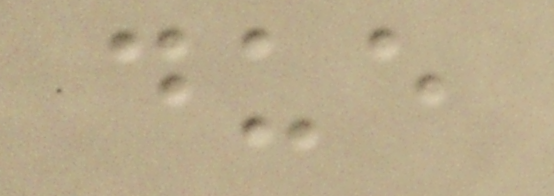due
